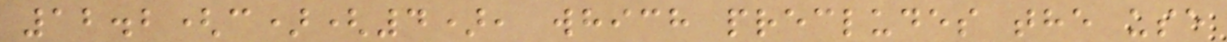12.2(c)(4), which precludes the use
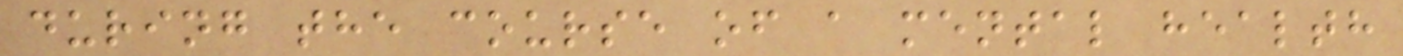during the course of a mental health
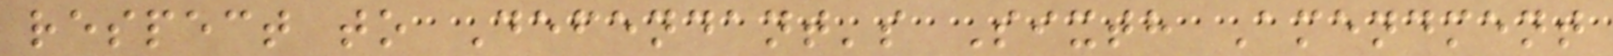respect to Defendant's Sixth Amendment
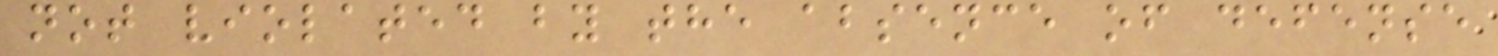not violated by the absence of defense
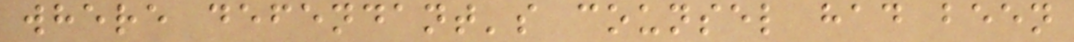where defendant's counsel had been
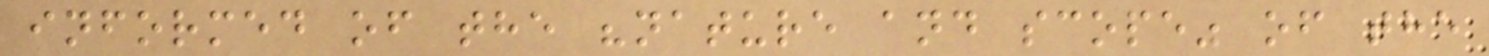informed of the "nature and scope" of the
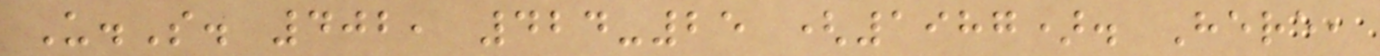U.S. 402, 424-25 (1987). Here,
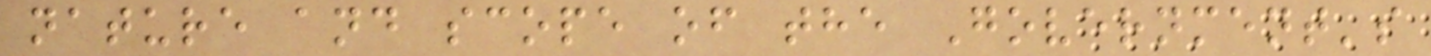nature and scope of the Government's
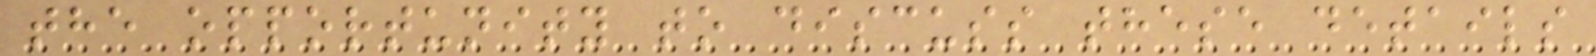the opportunity to discuss these details
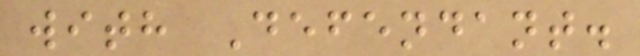with Defendant.
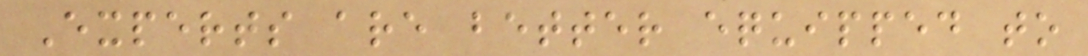Experts are better equipped to
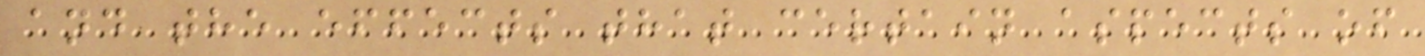and the effects that certain aspects of
